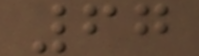67
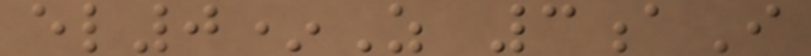el0*Z 3aI
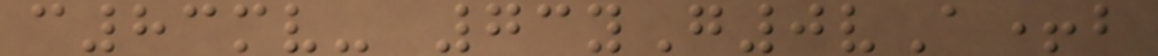c83mv- 73yG0vA+b
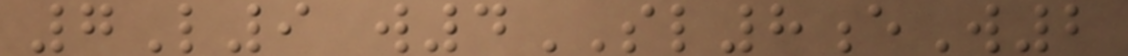7L9 w4SL8eW2
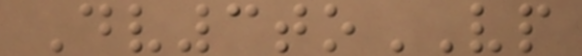Dv3toVP
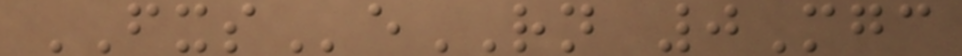FXSeRN 0Mgc
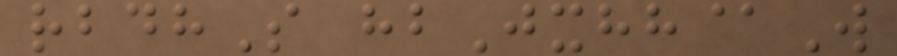rbdhS hbJxhh@W
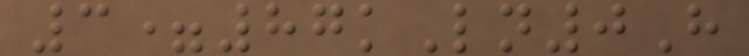3=87kLn0H
